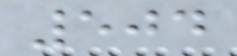504
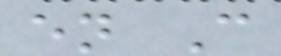en C
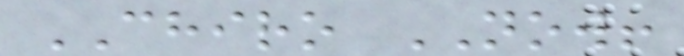CHIRO NOW!
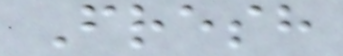Fresh
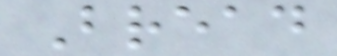Bread
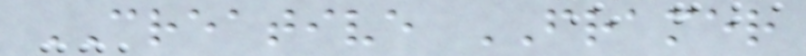CREATIVE FRAMER
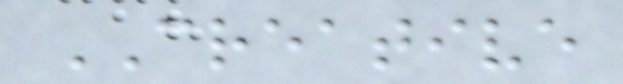CREATIVE
